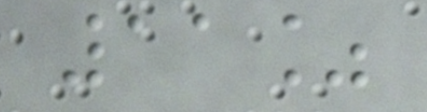11%
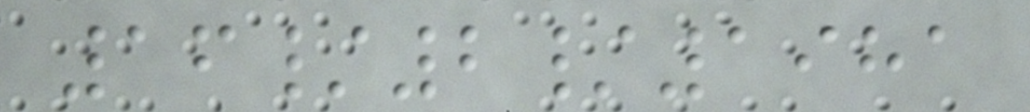16/2/1981
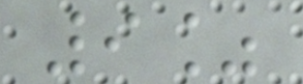9%
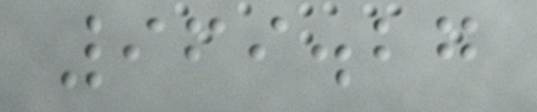969.27
